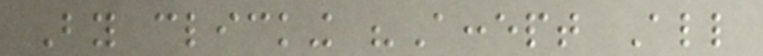By clicking "Accept All
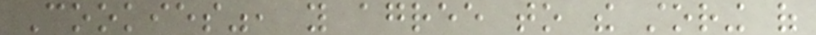Cookies", you agree to the storing of
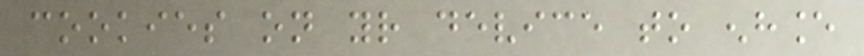cookies on your device to enhance
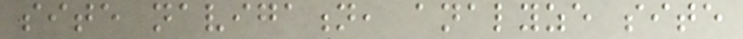site navigation, analyze site
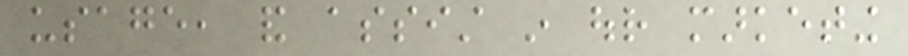usage, and assist in our marketing
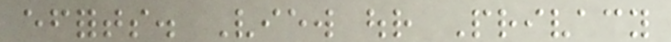efforts. View our Privacy
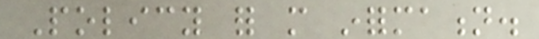Policy for more information.
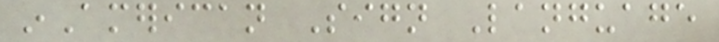inAmerican Sign Language
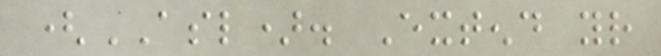(ASL). Extend your
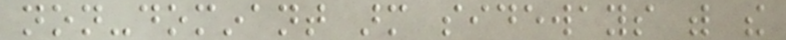non-dominant arm sideways with the
